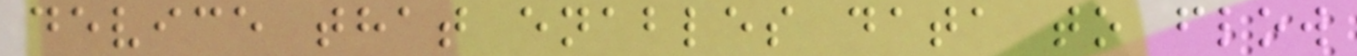device that enables data to flow
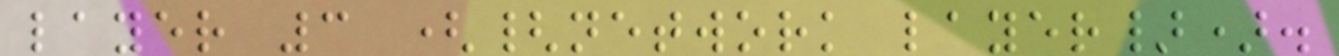layer 3 ({network layer}).
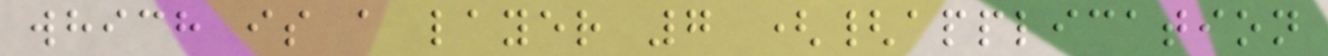which is a layer 7 ({application
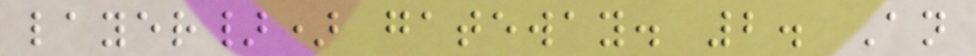layer}) gateway. 2. An
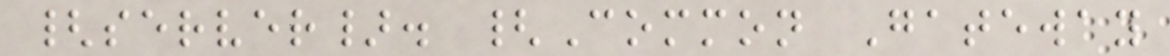{server}. {Common Gateway
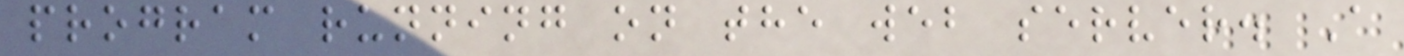program running on the web server. A
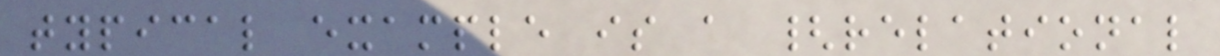typical example is a {relational
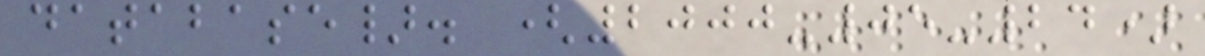database}. (2000-05-24)
